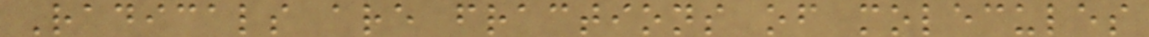Radicals are fractions of molecules
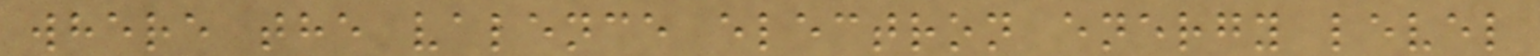where the valence electron energy level
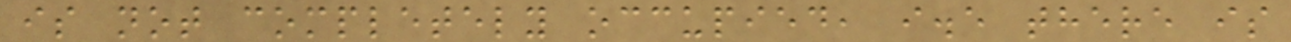is not completely occupied, i.e there is
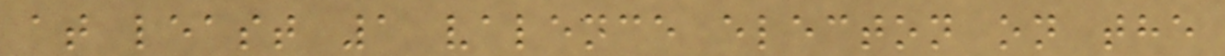at least 1 valence electon on the
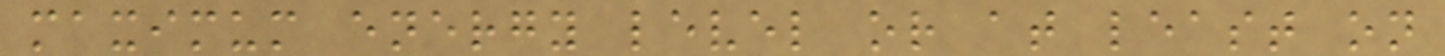maximum energy level or at least on
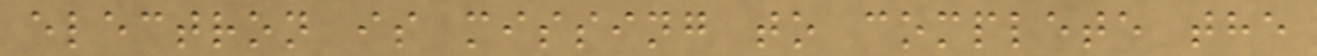electron is missing to complete the
